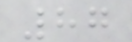87
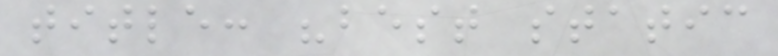title: "best static
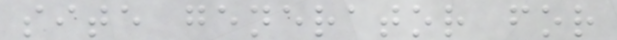site generator for
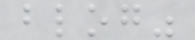blog"
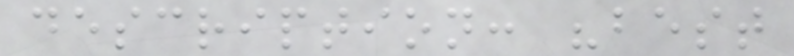description: "best
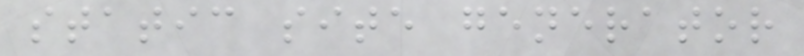static site generator
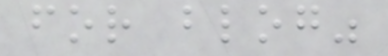for blog"
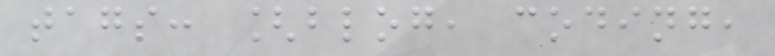tags: [blog, coding,
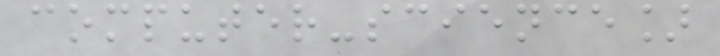computer-science]
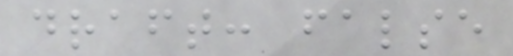draft: false
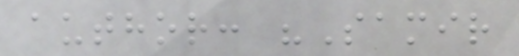author: "Samir
